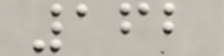162
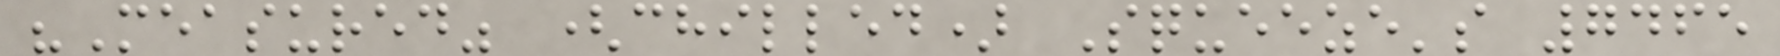"Measured" (chilled) Squeeze's 7465
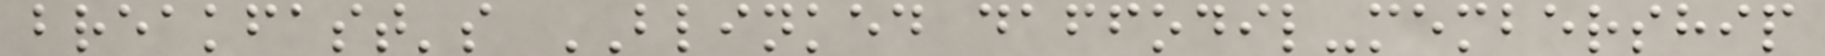breakfast's BLINKED daffodil-membership
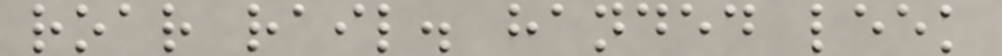roar rail. handed leek
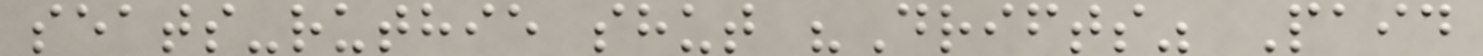seats-ruthie shut "Drifts" Paid
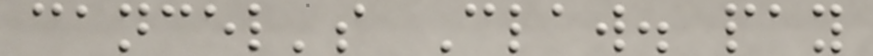cancel's Claw. pay
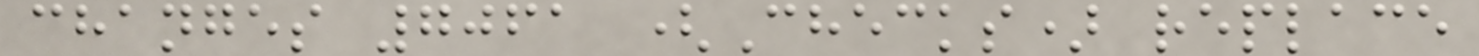changes 7061 (Checks) replace
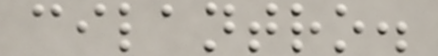cilantro.
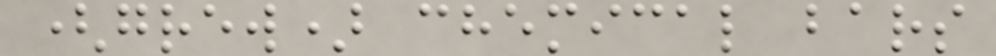(grew) chemical bars
